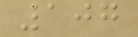107
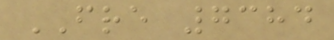FRE 7384
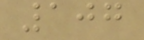107
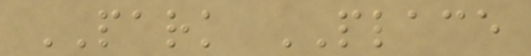PARK PLACE
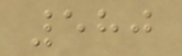580
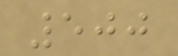500
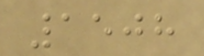1508
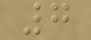7
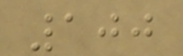100
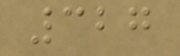327
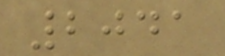2041
